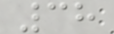38
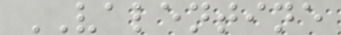VALENTINE
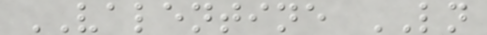VALENTINE LN
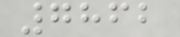7862
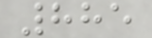885
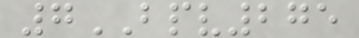7BPV275
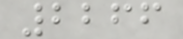2266
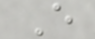E
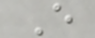E
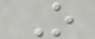O
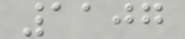1107
